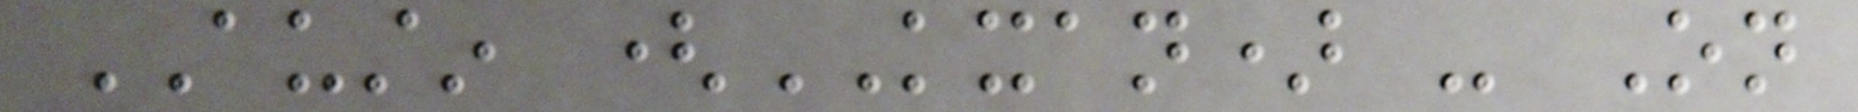AUSTIN (KXAN) - On
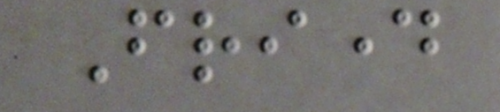Friday
